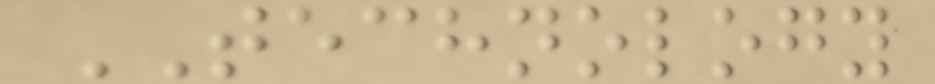TECHNOLOGY
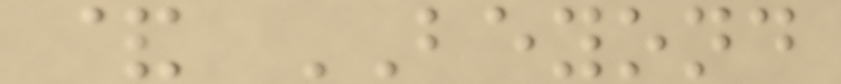& BEYOND
